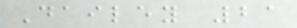Dailey 21
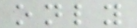only
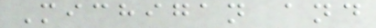Michigan and
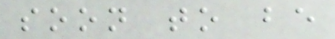soon to be
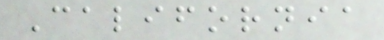California
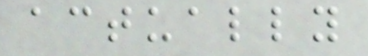actually
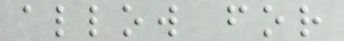allow for
